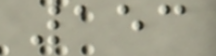153
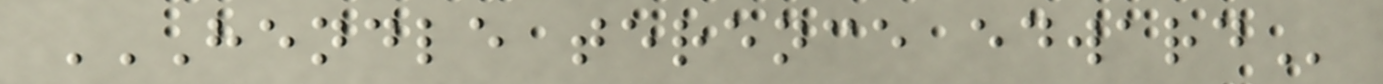HENDLE TERENCE EDWARD
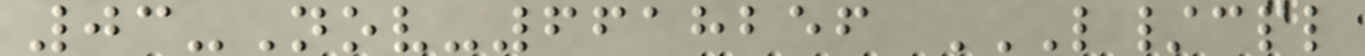03-Nov-6618256 L/CPL
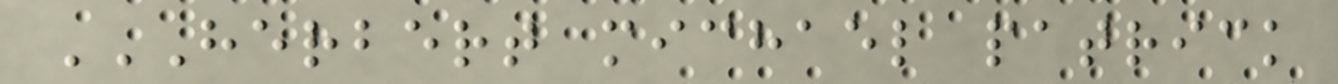HERBERT MICHAEL PATRICK
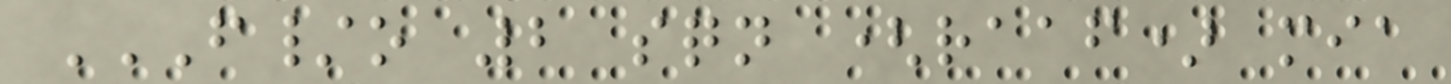F/O 2 SQN (RAAF) MIA
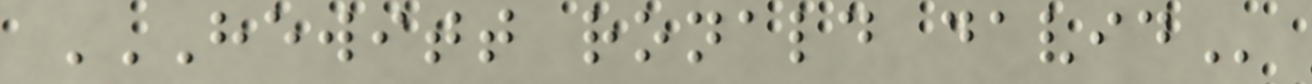HEWITT RONALD DAVID
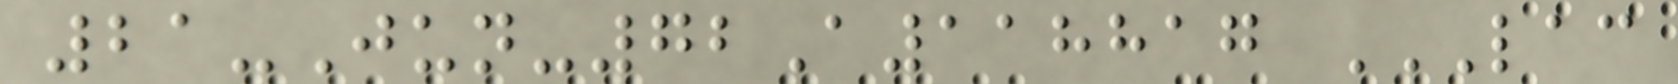21-Jun-72A118817 LAC
